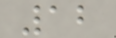12
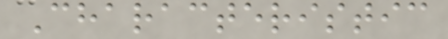Characteristic
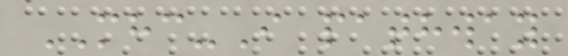MHC-I pathway
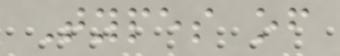Types of
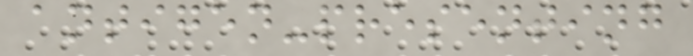antigen-presenting
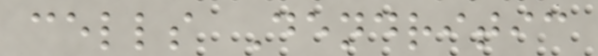cells Dendritic
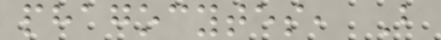phagocytes, B
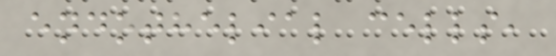endothelial cells,
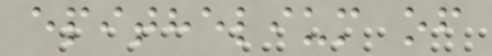epithelium of
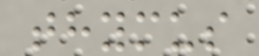thymus
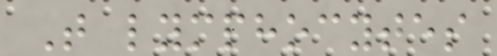T lymphocytes
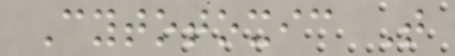Cytotoxic T
